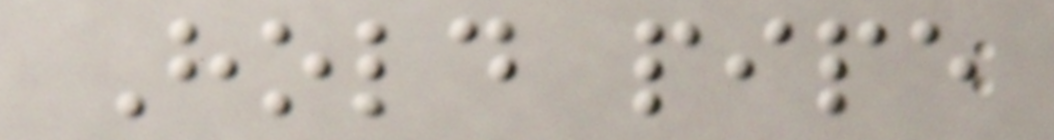Hold pipe
